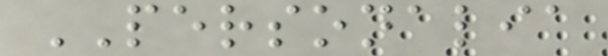PERSONALIA
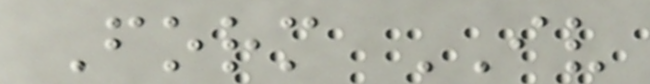Form IV
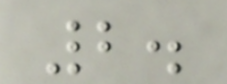2.
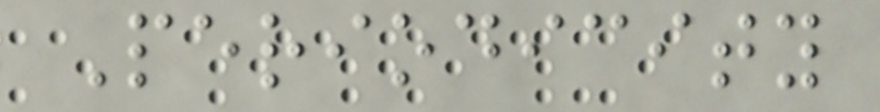Periodicity
